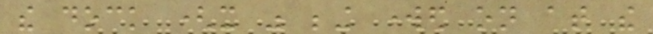the dock (it was being worked on at the
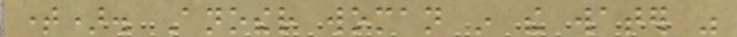time). Another woman in the water was
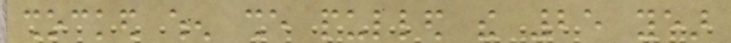shocked when she pulled the 25 year
